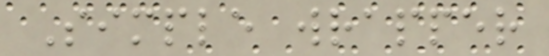Simple wrapper
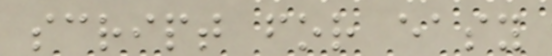script for easy
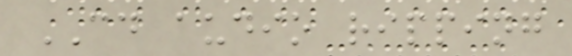CD audio ripping
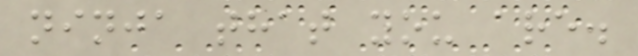ninja that you are.
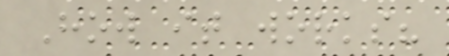How it works?
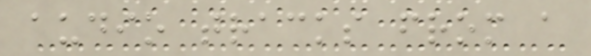audio tracks from a
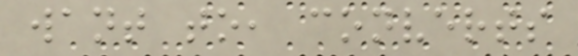want to, converts
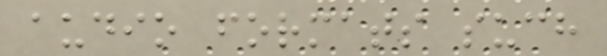audio formats such
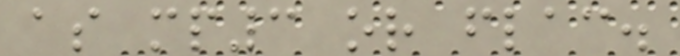as mp3 or flac.
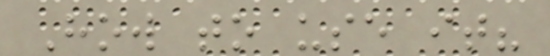How to use it?
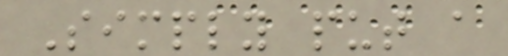Simply put a
